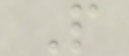P
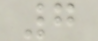7
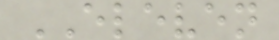ELEVEN
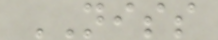NISS
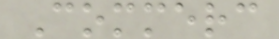Commerc
